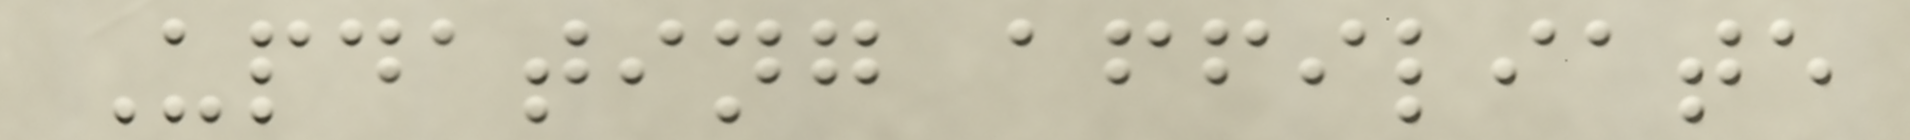Updating affiliate
